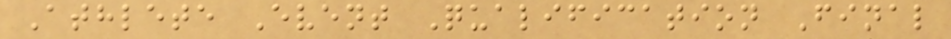Athlete Event Qualification Final
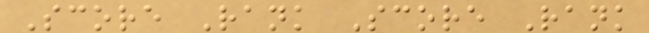Score Rank Score Rank
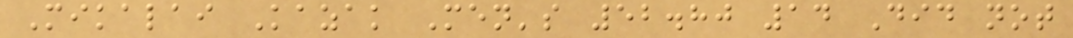Mikalai Kazak Men's 52.80 14 Did not
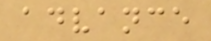advance
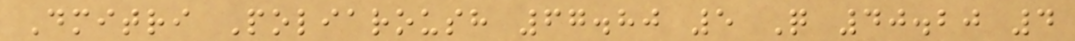Dmitri Poliaroush 67.80 5 Q 40.20 4
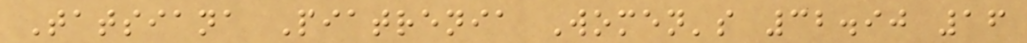Tatsiana Piatrenia Women's 32.90 16
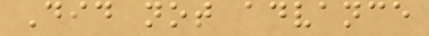Did not advance
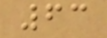63
